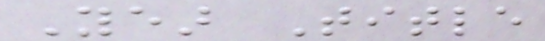Year Title
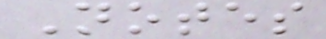Notes
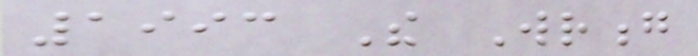1993 The Wrong
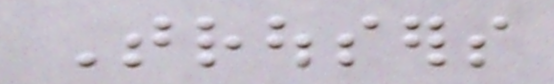Trousers
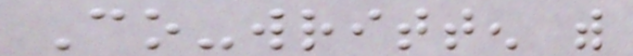Co-written with
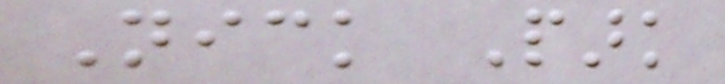Nick Park
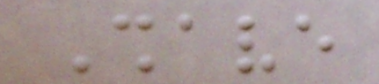Shave
